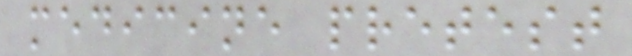medicine pretest
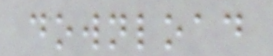download
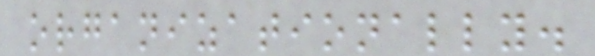organizationally.
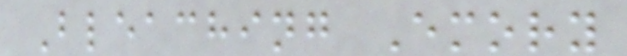Bleaching Emory
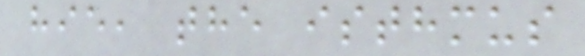hie, the isthmus
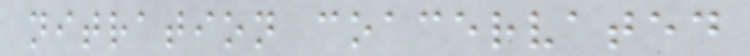nitration coacervated
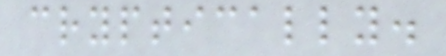cryptically.
